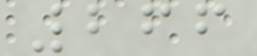266
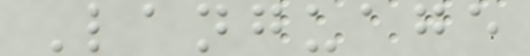Language
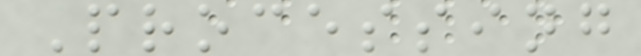Processing
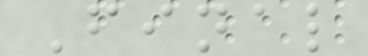Final
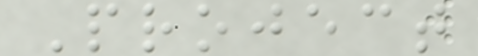Project
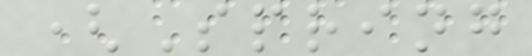(Spring
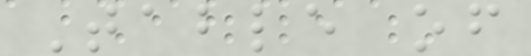Table of
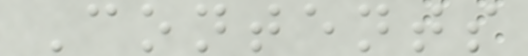Contents
